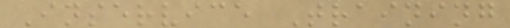Inservice Training
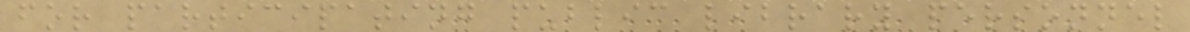for participating public library personnel
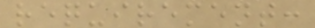requirement:
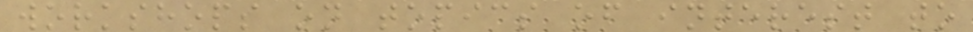workshops on topics of interest to
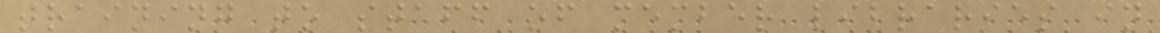training to staff of member libraries in
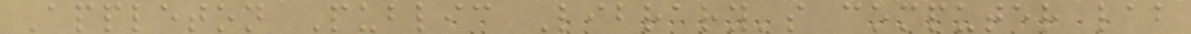Appleton Public Library's computer lab
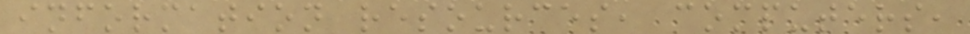information resources, computers,
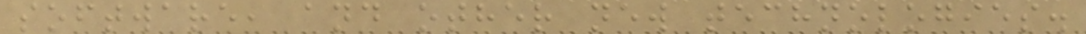software, and other new technologies.
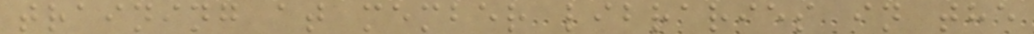training at member libraries in the
